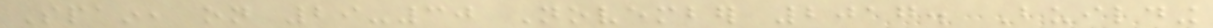Spain, on 29-30 November 2017. Building
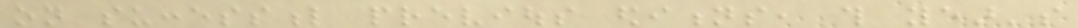on successful previous editions, this year's
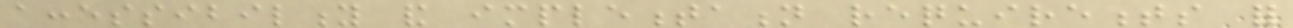accessibility and implementation requirements for
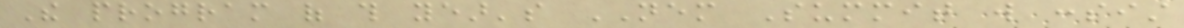The program of this year's NEM Summit will consist
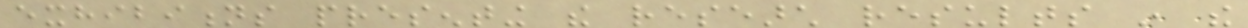exhibitions presenting the research results in the
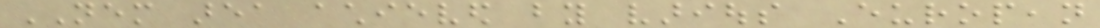NEM area achieved by various European
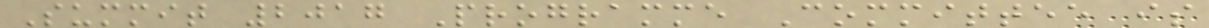Summit 2017 Programme Committee is
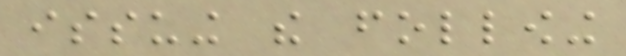issuing the following
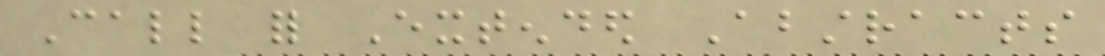Call for Extended Abstracts
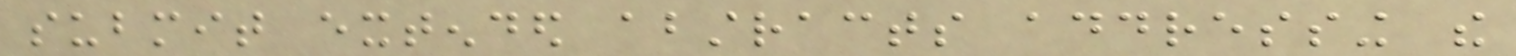submit extended abstracts addressing the
